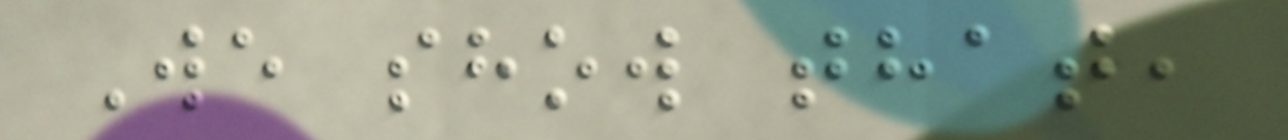We show that,
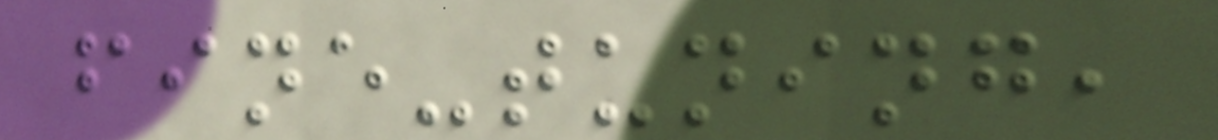fine-tuning,
